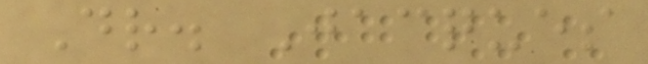Dr. Jacques
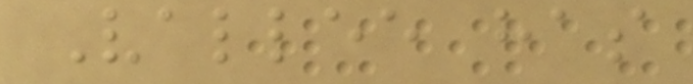Vallee has
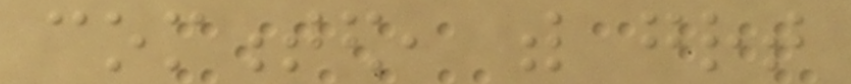commented, with great
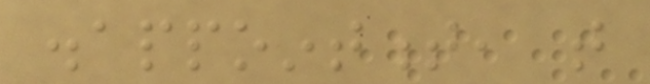disappointment, that
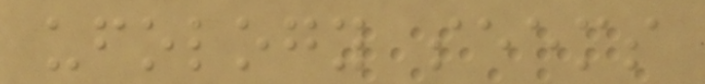ufology seems
